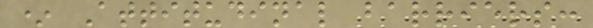* Attitudinal barriers:
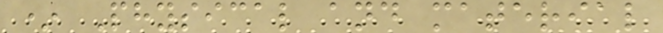* Physical and material
